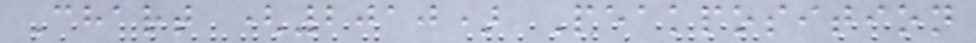Chart (2010) Peakposition
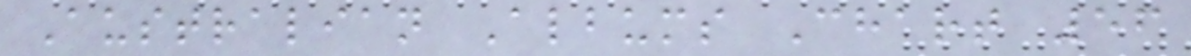Australian Albums Chart 56
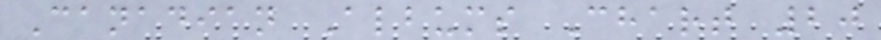Canadian Albums Chart 20
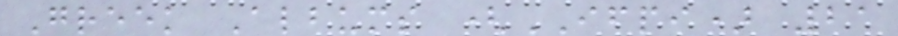Greek Albums (IFPI) 21
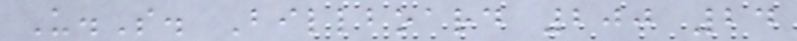U.S. Billboard 200 24
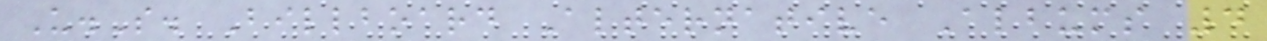U.S. Billboard Alternative Albums 4
